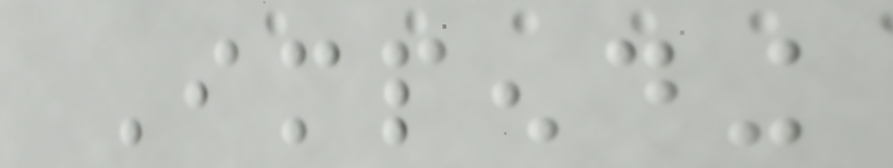Impending
